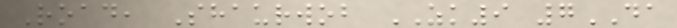Road, Shaurwob ZK9 7DA
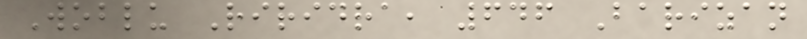Woblu Riridra, 646 Barizan
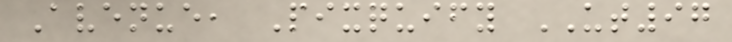Avenue, Pixquify UT97
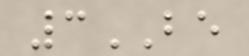3BE
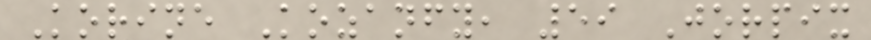Korine Kozanfy, 59 Jorpix
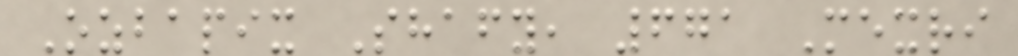Ozbapix Shafy, 671 Mexri
